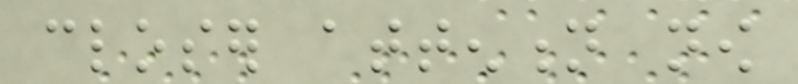closer attention now
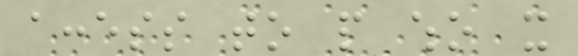access to people who it
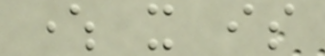where it is
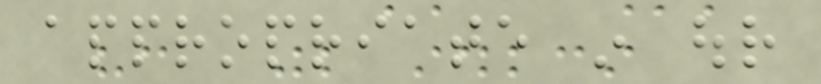appropriate in our
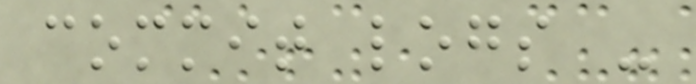commit logs -
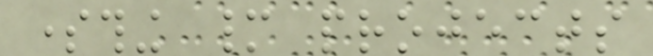something many projects
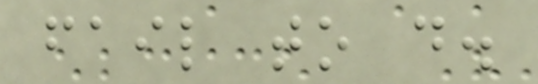fail to do.
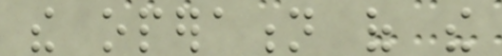the operation of the
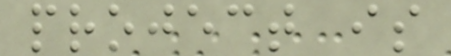project is
